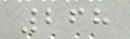268
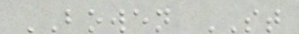BOWEN ST
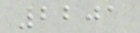2201
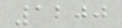1200
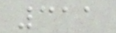311
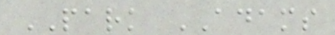PARK ADAMS
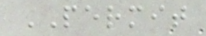PERMIT
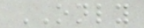ONLY
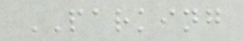PARKING
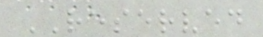RESERVED
